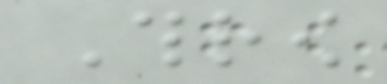Throw
